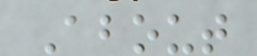About
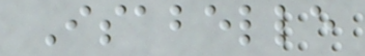Isabelle
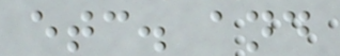etc. and
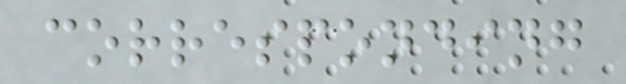corresponding
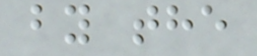by the
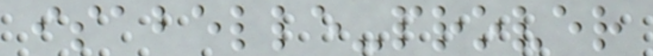isabelle-prover
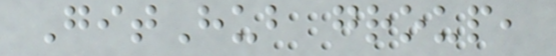GitHub group,
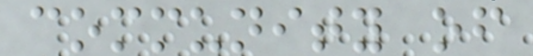community of
